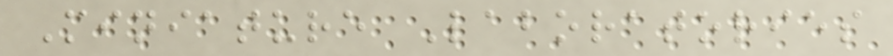Miniature Laboratories
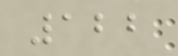122
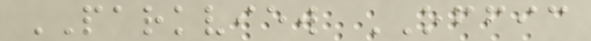PARKVIEW OFFIC
